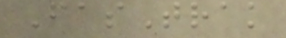FasTrak
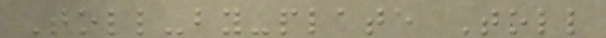Toll-by-plate Toll
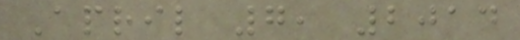April 7, 2014
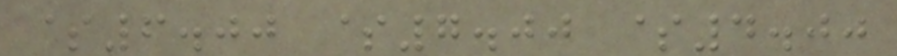$6.00 $7.00 $4.00
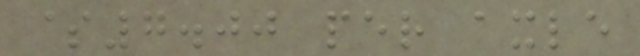$7.00 per axle
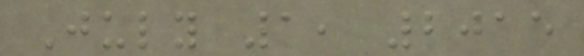July 1, 2015
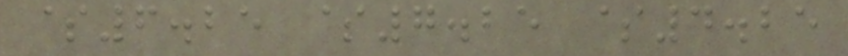$6.25 $7.25 $4.25
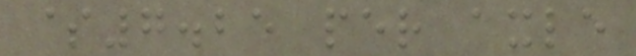$7.25 per axle
